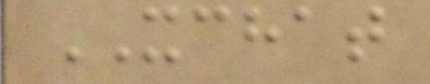XCHAT
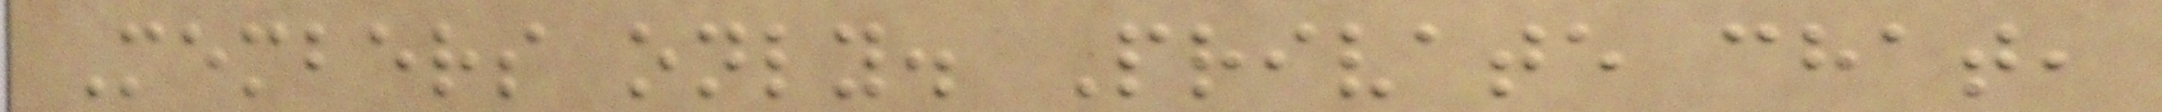Members only. Private chat,
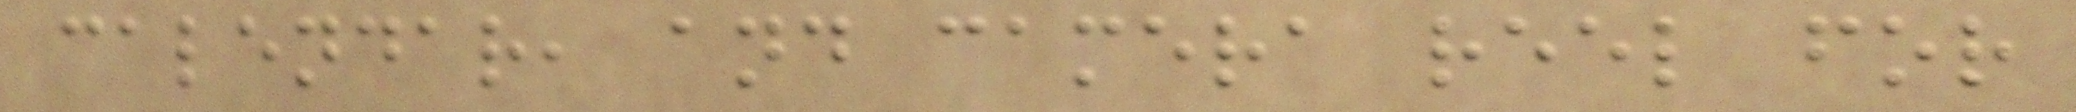calendar, and camera reel for
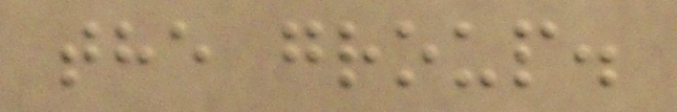the group.
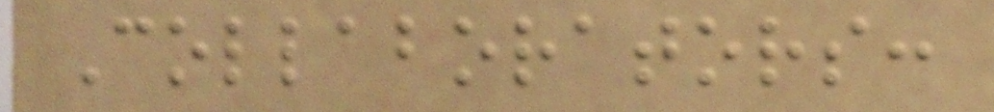Collaborators:
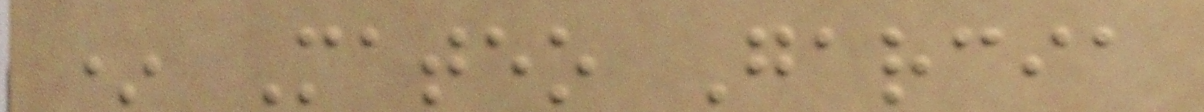* Mateo Garcia
